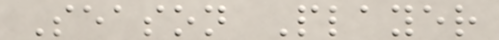Season Player
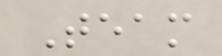Team
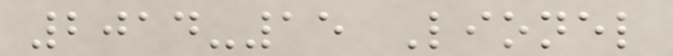2014-15 Lionel
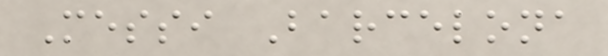Messi Barcelona
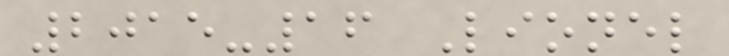2015-16 Lionel
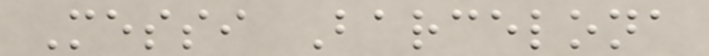Messi Barcelona
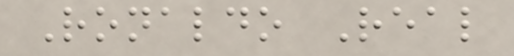Ronaldo Real
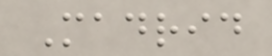Madrid
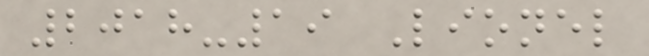2018-19 Lionel
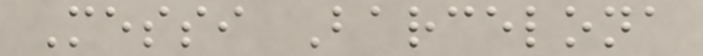Messi Barcelona
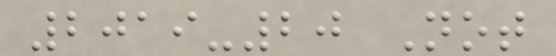2019-20 Not
